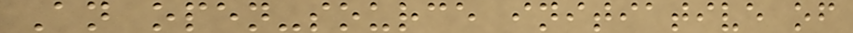An open-source initiative of
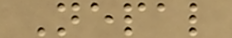Nepal
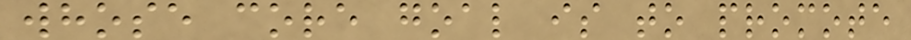whose core goal is to promote
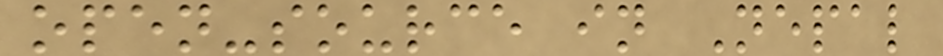open-source in Nepal
